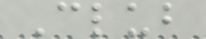Club
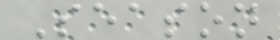Season
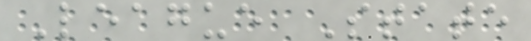League State
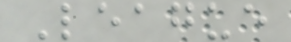League
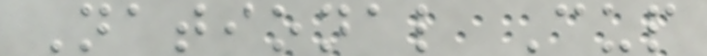National Cup
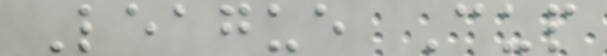League Cup
